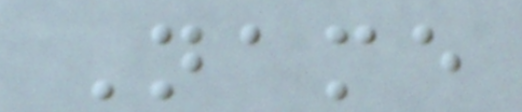Name
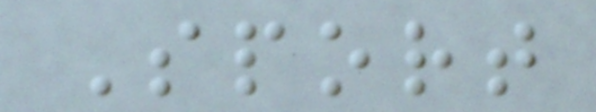Sport
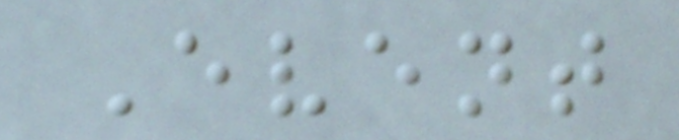Event
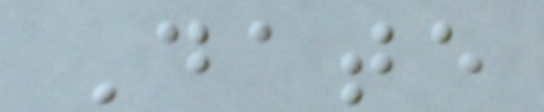Date
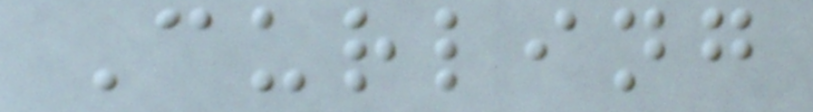Curling
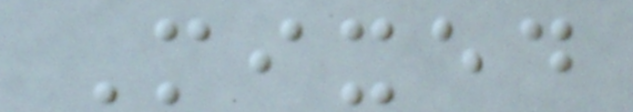Mixed
